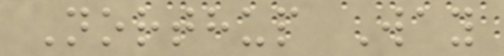Northup Way
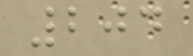204
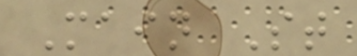Main St
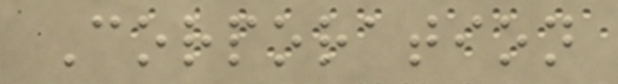Corporation
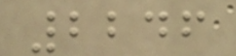2246
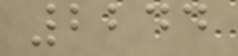2244
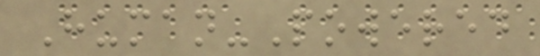Human-Powered
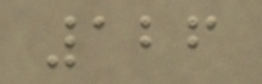126
